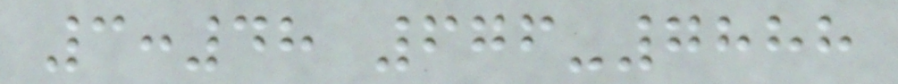3:48 676-7888
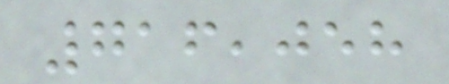716,058
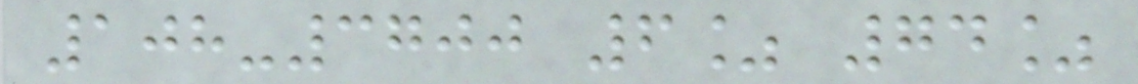108-3700 6% 74%
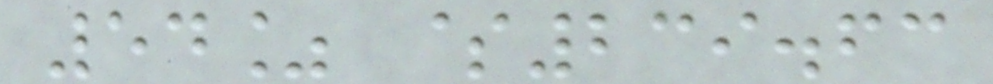54% $239.63
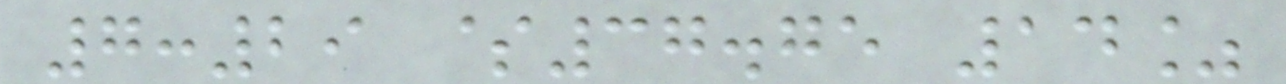7:29 $37.75 14%
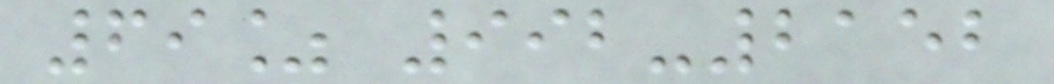69% 992-2152
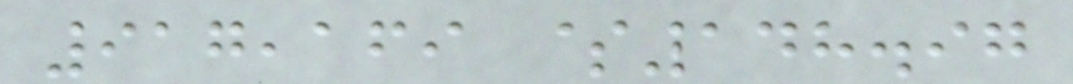917,169 $148.97
